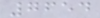7654
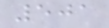501
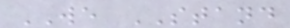WE STAND
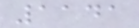1141
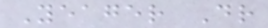Yeager Dr
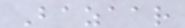Bazaar
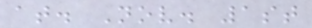at. Nov. 1st
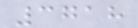3718
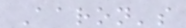Aaron's
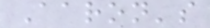Aaron's
